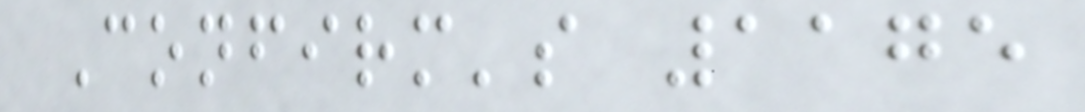Confirm's 1175
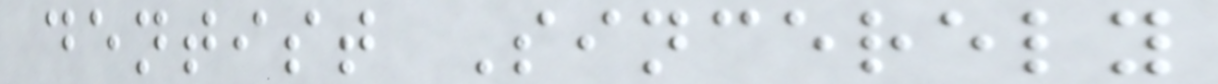dentist Sincerely
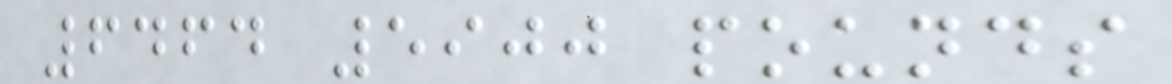6464 5900 pounds
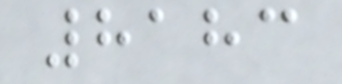8183
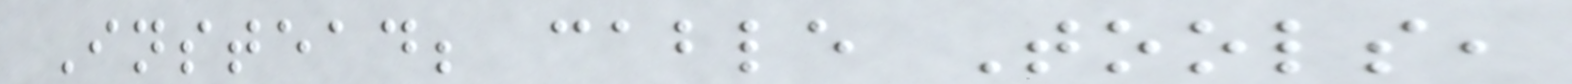Instead; cable Tools,
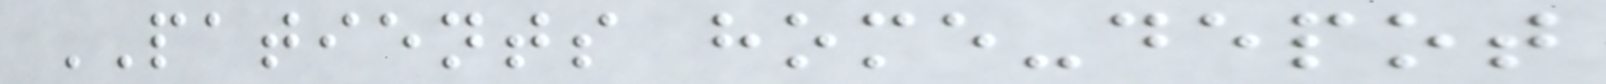PATIENTS home-depot
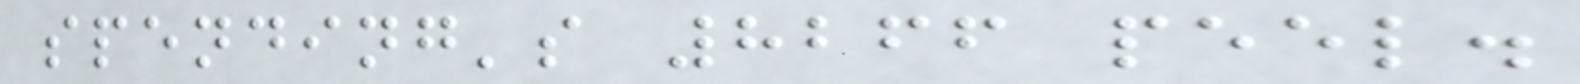spending's 8266 peel.
